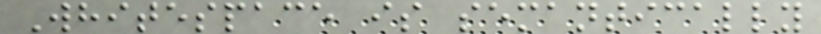Whitespace is semantically
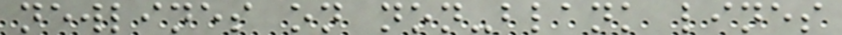newlines on non-blank lines
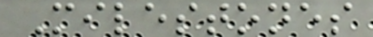Milestones
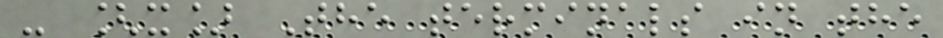- [x] The terminals in the
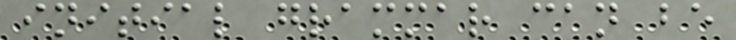initial grammar can be
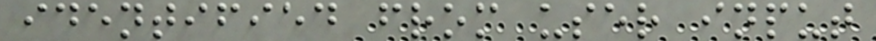identified from user input
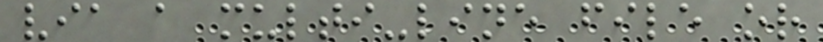via a multi-line file or
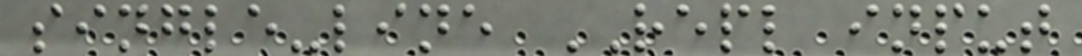single-line REPL input
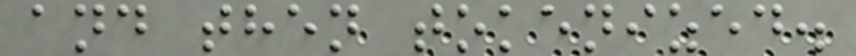and then tokenized.
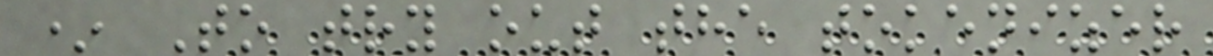* To try out the tokenizer
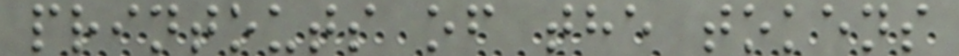printouts of the tokens
